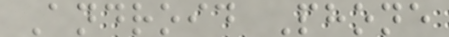Android Phone
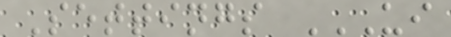Settings UI
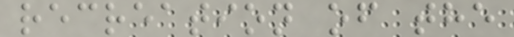recreation of the
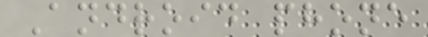Android phone
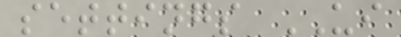settings UI
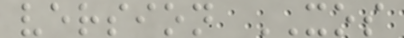version XOS
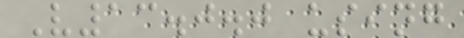V13.0.0 using
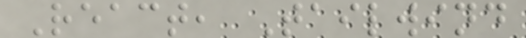React, Tailwind
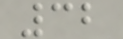32
